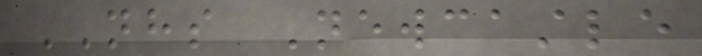NHS Newcastle
